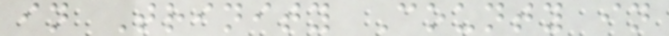in Trinity County in
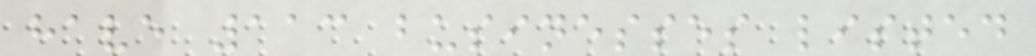have 113 businesses listed
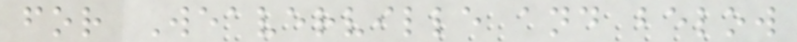for Weaverville and below
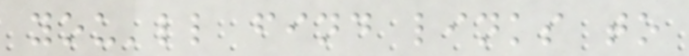you'll find links to
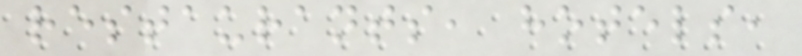restaurants, hotels,
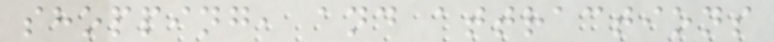shopping, and attractions
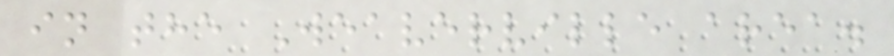in the Weaverville area.
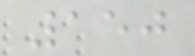150
